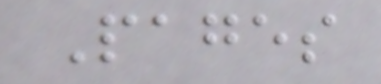Pages
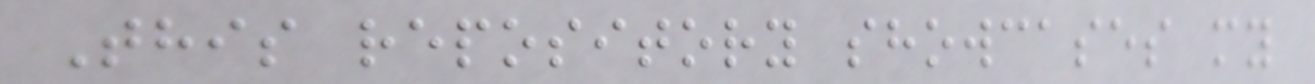This repository showcases my
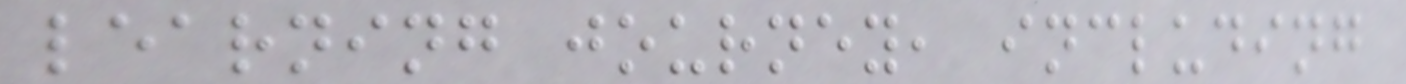learning journey, including
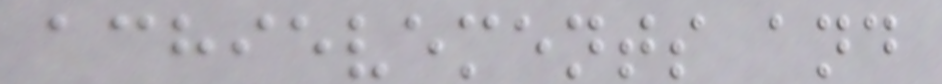achievements and
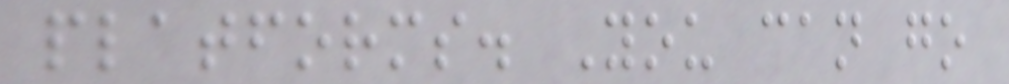platforms. You can go
